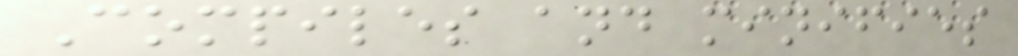Compiles and minifies
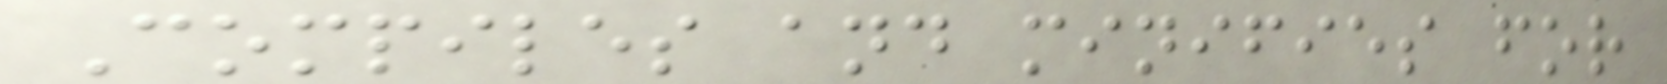Compiles and minifies for
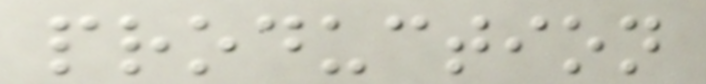production
